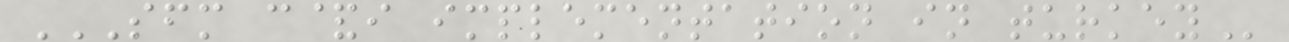SFM C&I IMPLEMENTATION IN TURKEY
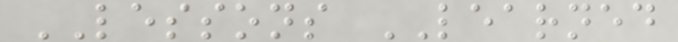LESSONS LEARNED
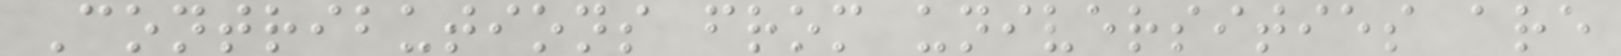Contributions from universities are
